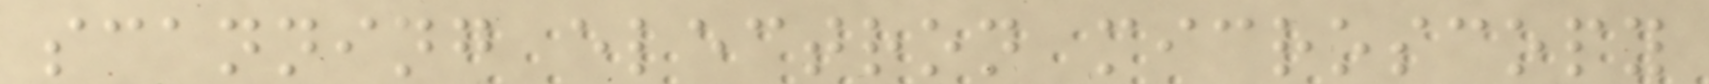scanning electron microscopy
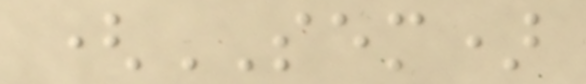(SEM)
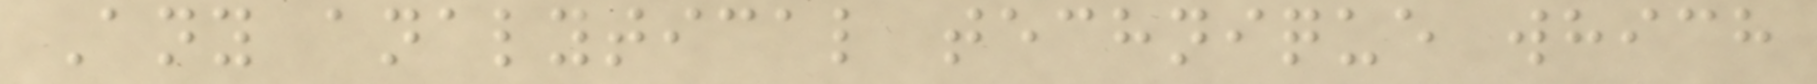Any analytical technique which
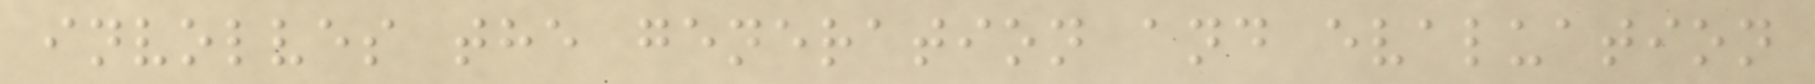involves the generation and evaluation
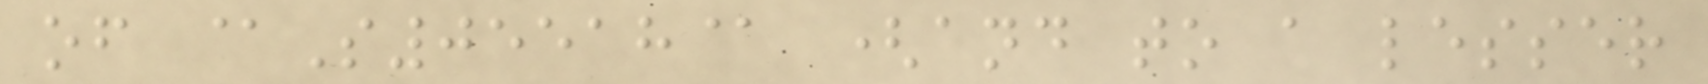of @S05518@ (and to a lesser
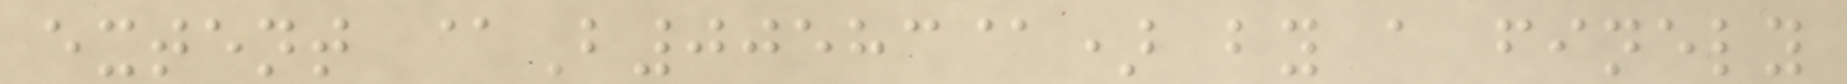extent @B00583@) by a finely
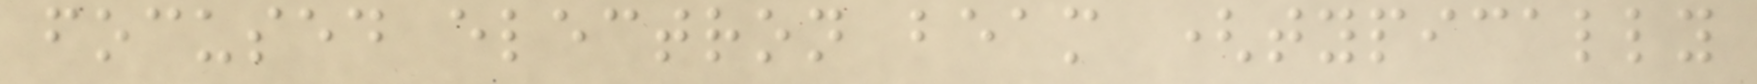focused electron beam (typically
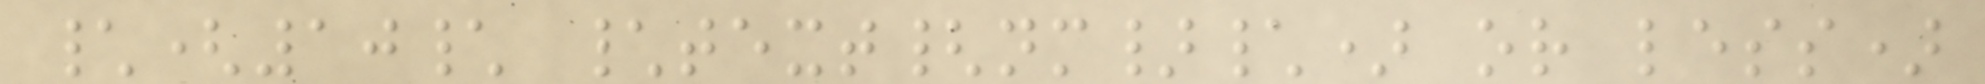\(10\ \text{nm}\) or less)
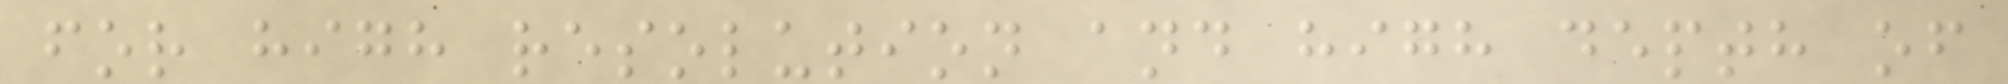for high resolution and high depth of
